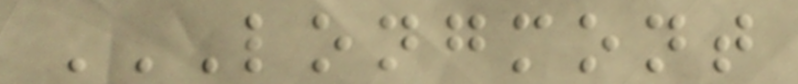LONGMONT
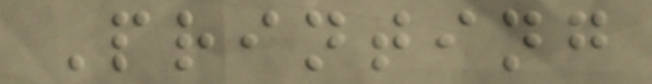Printing
